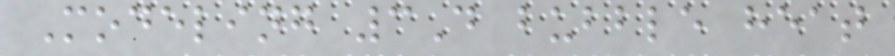Modeling 3D bubble heat
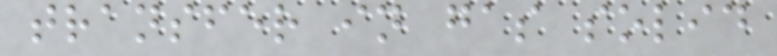transfer in gas solid
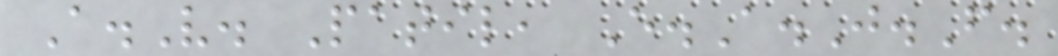A.V. Patil, E.A.J.F.
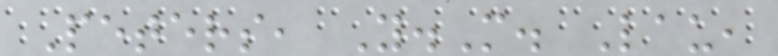Peters, Y.M. Lau,
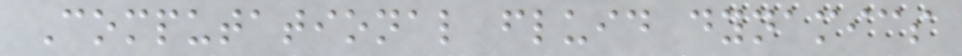Computational fluid dynamics
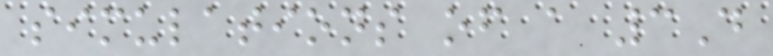simulations of a 3D
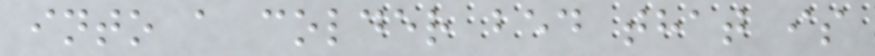into a colder bed that is
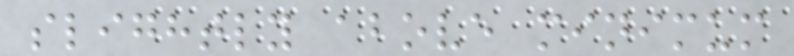slightly above minimum
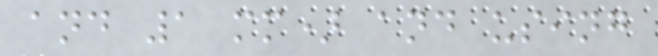and 1 mm) and using
